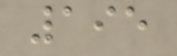195
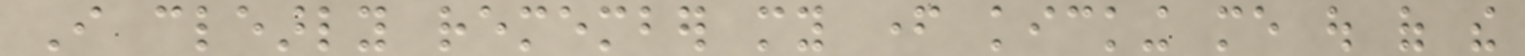I clearly remember my father kicking me out of the
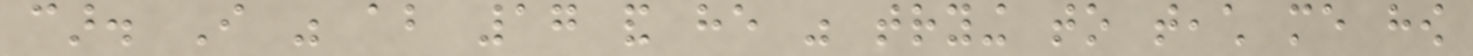car. I was about 17 and he was trying to teach me how
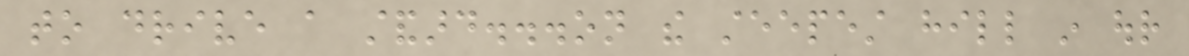to drive a standard...on the steepest hill in our
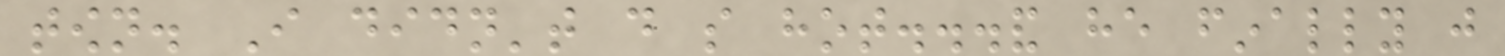town. I didn't do so hot...and he finally just
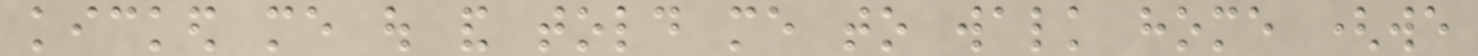kicked me out and told me to walk home (we
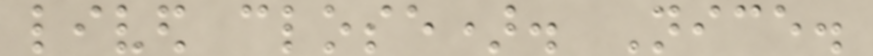lived close). Nice.
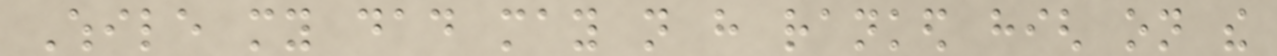While my dad may not have ranked high on the
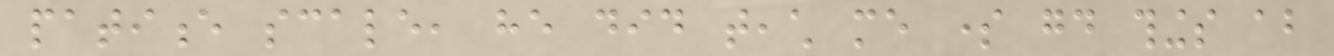patience scale, he did teach me some good things about
